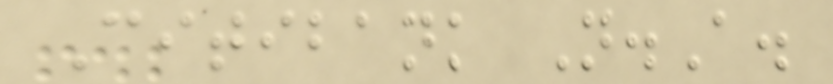Citibank N.A.
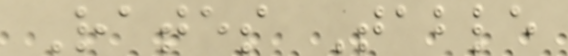Rates Table
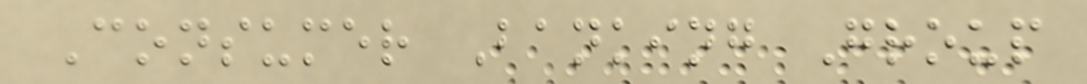Consumer Banking Group
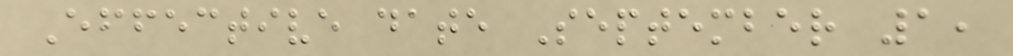Effective date September 1,
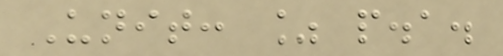Unit: % p.a.
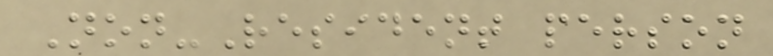Non-Resident person
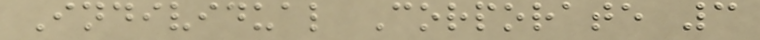Individual Corporate 3
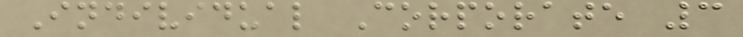Individual Corporate 3
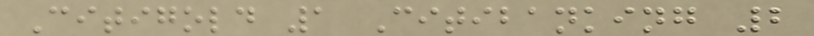Citigold 1 Citibanking 2
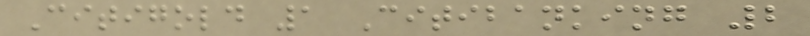Citigold 1 Citibanking 2
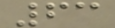63
